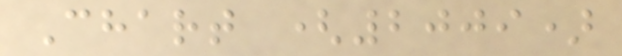Chart (2009)
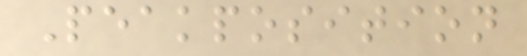Peakposition
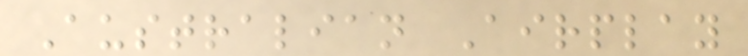Australian Airplay
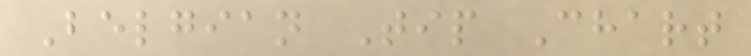Belgian Tip Chart
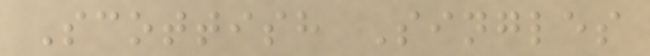Scottish Singles
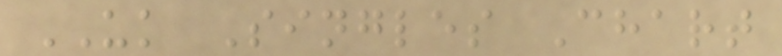UK Singles Chart
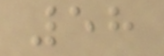58
